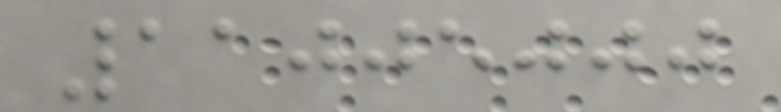11005000
